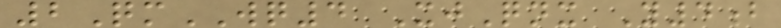2QmWQ4 XjQnx Y4b
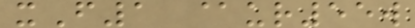xF1 @ur55w
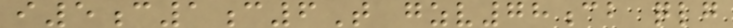i5c1c6T gzv78cb qlg
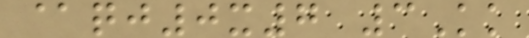@qj0x7 3Kk
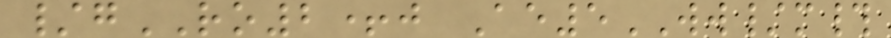/gRO2+j Ae5WW/m#
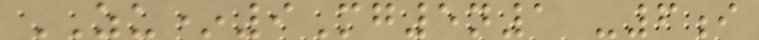ZU*9Mg5n1 -6i
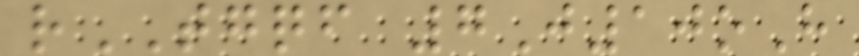rTGQF 7J10oH
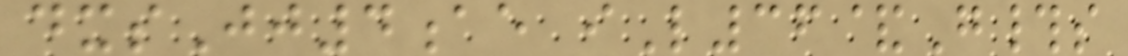dxsJj4ae iL36&G#s
